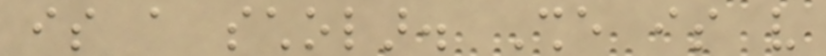is a scholar. She is very
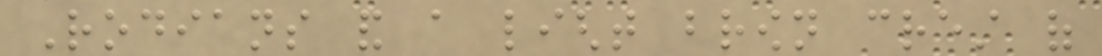Rodians and a light brown crest of
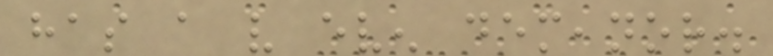has a very even demeanor.
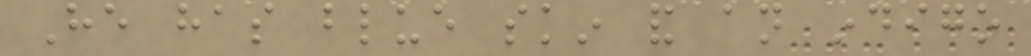He has blue skin and an indigo
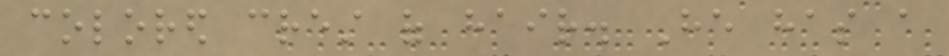colored crest of hair. He has a
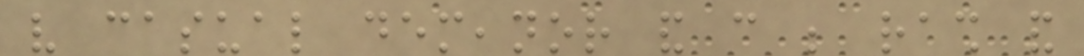very casual demeanor and can be rash and
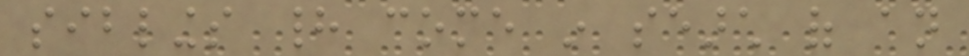siblings had come in search of an
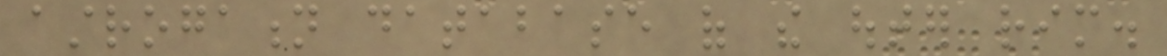astrogation database of the outer rim.
